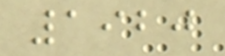1920
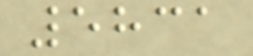5831
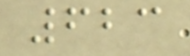623
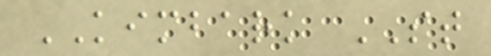KIMBARK ST
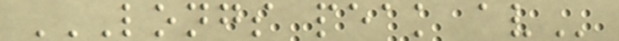LONGS PEAK AV
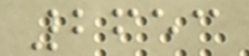2653
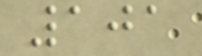101
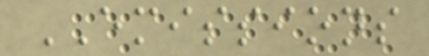EMISSIONS
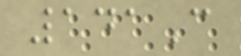141C
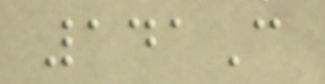141C
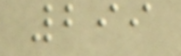299
